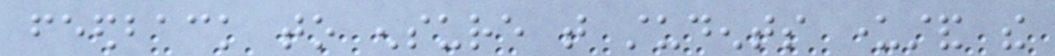feedback to ensure that students understand the
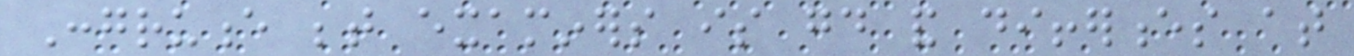Congruence between examiners is good and differences at
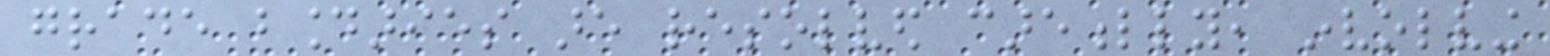grade boundaries are resolved carefully, involving
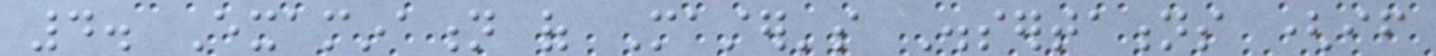4. Examination of Master's Dissertations (if
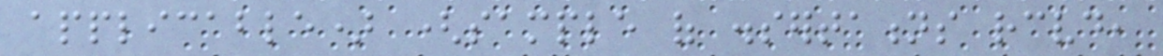applicable) (sample of dissertations received,
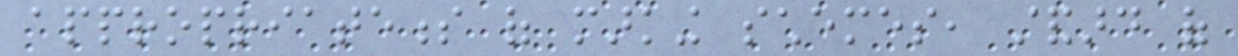appropriateness of marking schemes, standard of
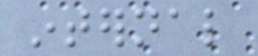internal
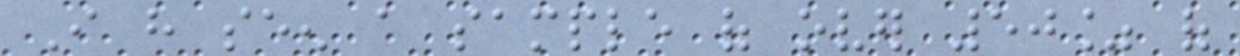I have seen a sample of over 50% of
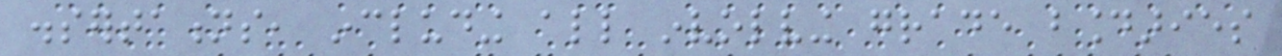dissertations, including all involving grade boundaries
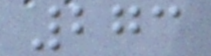273
